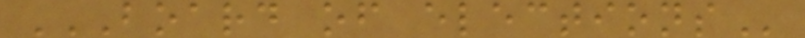BOARD OF ELECTIONS
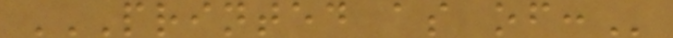PRINTED AS OF:
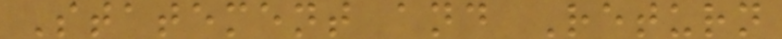Statement and Return
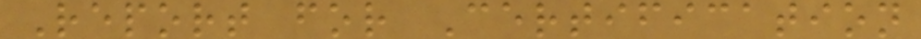Report for Certification
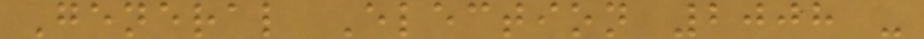General Election 2008 -
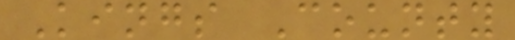Kings County
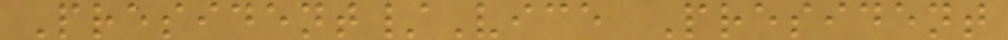President/Vice President
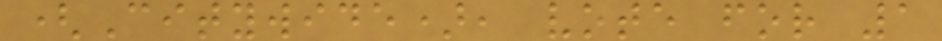(Citywide), vote for 1
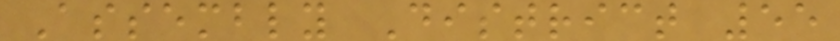Assembly District 55
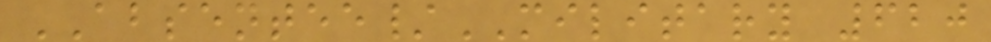ABSENTEE/MILITARY 620
